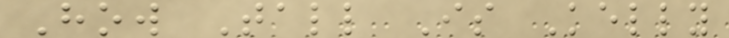How Tall Is Kelly
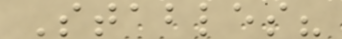Stables?
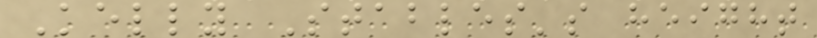Kelly Stables's height
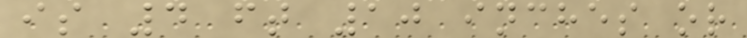is 4 ft 10 inches or
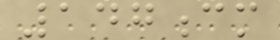147cm
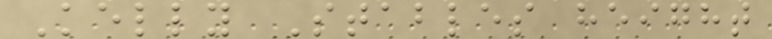Kelly Stables height
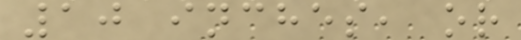10 inches, or
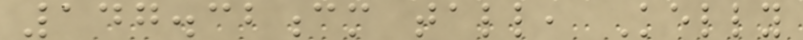147.32cm tall, Kelly
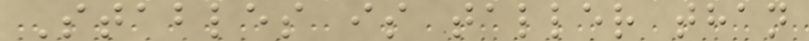Stables is taller than
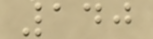140
